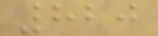820
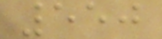550
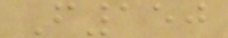F150
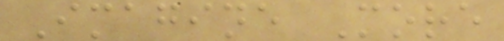Imagine More
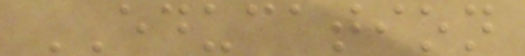EDUCATION
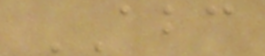ABC
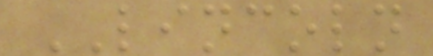LINCOLN
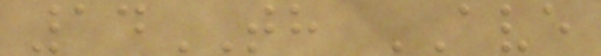14TH AVE
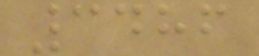3486
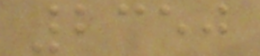2350
